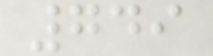749
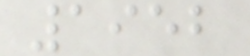1952
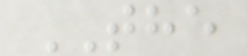THE
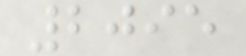2095
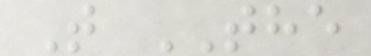T THE
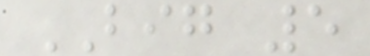BIG 5
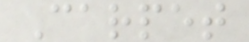Carpet
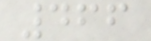466
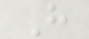H
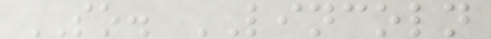SO. LINCOLN
